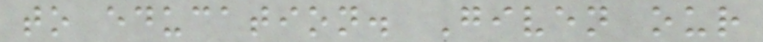to education. Given our
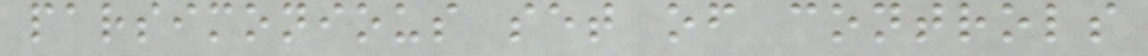parsimonious set of controls
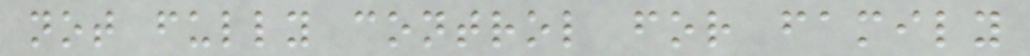not fully control for family
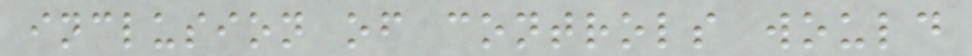inclusion of controls would
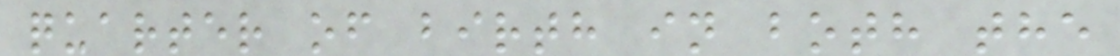quarter of birth in both the
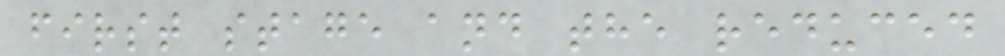first stage and the reduced
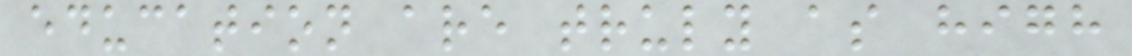education are truly as high
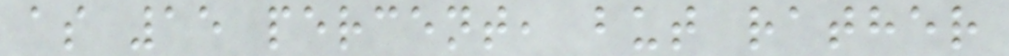as 15 percent, but rather
